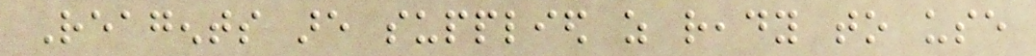Reagents are supplied as ready to use
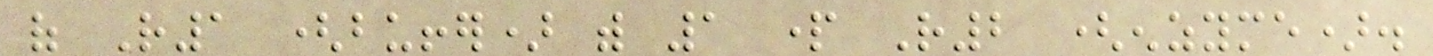of R1 (buffer) with 1 part R2 (enzyme).
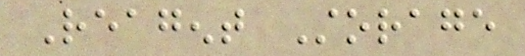Reagent Storage
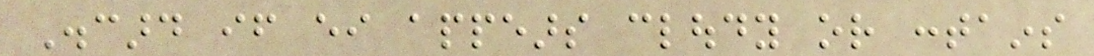Discard if either appears cloudy or contains
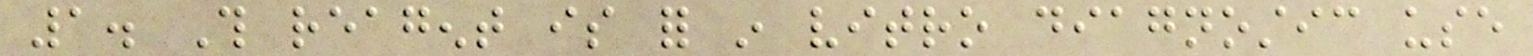1. This reagent is for in vitro diagnostic use
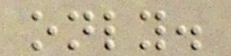only.
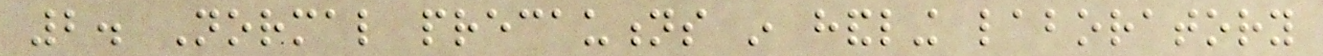2. Normal precautions in handling laboratory
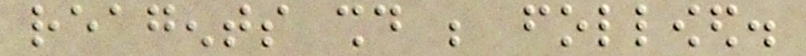reagents should be followed.
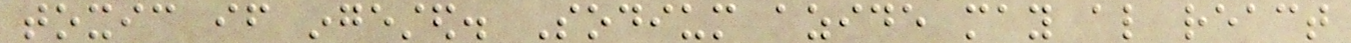toxic if ingested. Sodium azide may also react
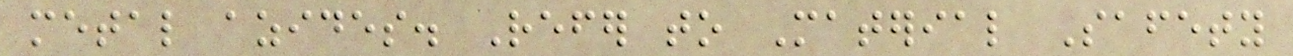metal azides. Refer to Material Safety
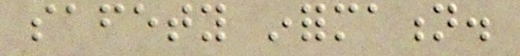safety information.
